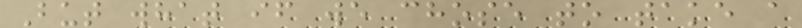But what if we chose to take a
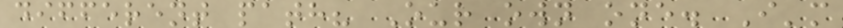different path? Our own one. I'm
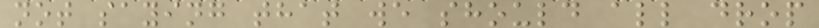not saying that we should all drop
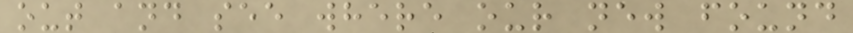out and see where our new found
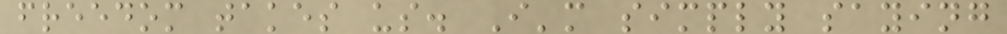freedom takes us. I'm simply saying
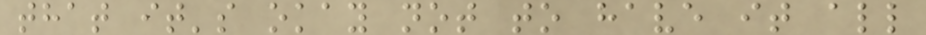that it's okay not to have it all
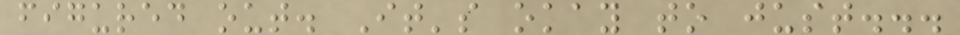figured out. It's okay to just...
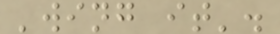'wing it'.
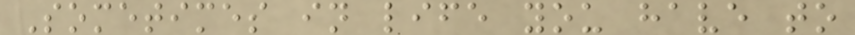Sometimes in life you have to
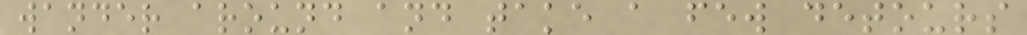wander around and take a few detours
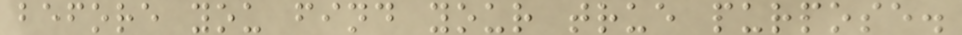before you find your true purpose.
